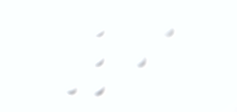9
